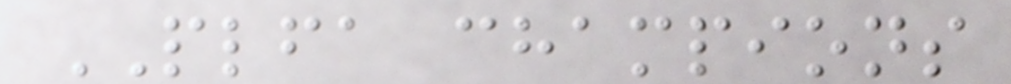PLFA champions
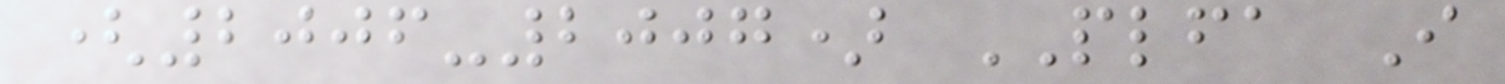(2006-2007) PLFA I
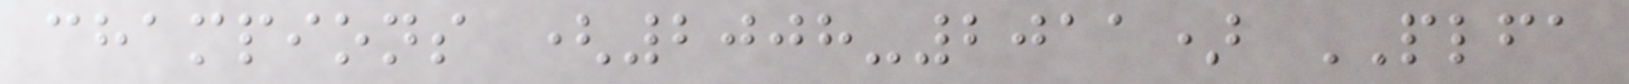champions (2008-2011) PLFA
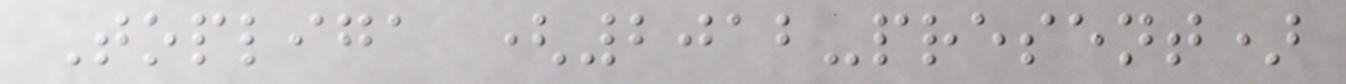Topliga (2012-present)
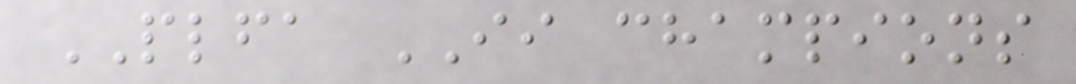PLFA II champions
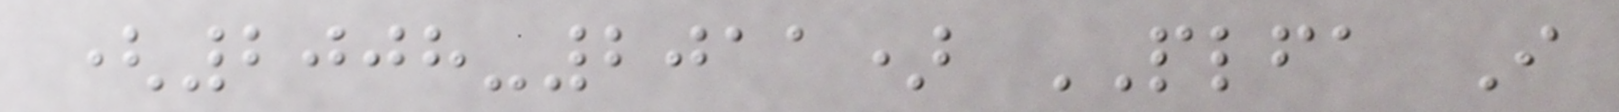(2008-2011) PLFA I
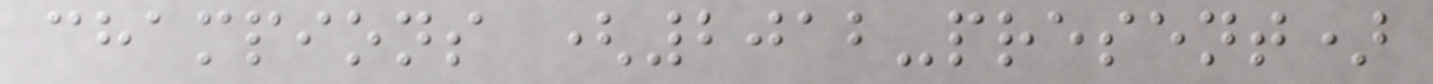champions (2012-present)
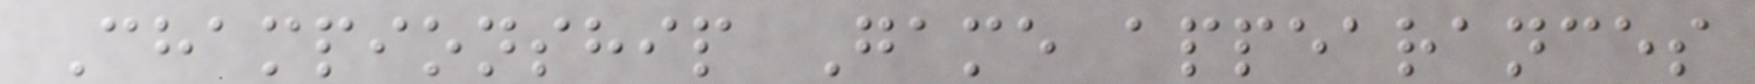Championship Game appearances
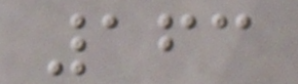163
